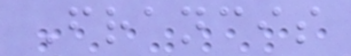Francis
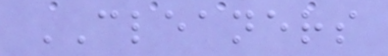CLEANERS
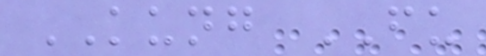KUNG FU
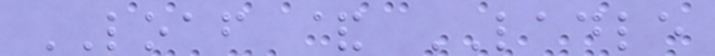LOAF & LADLE
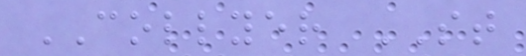COLLYER ST
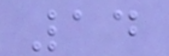14
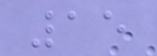15
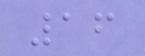16
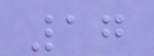17
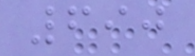690
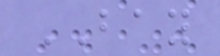BAY
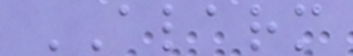ALARM
